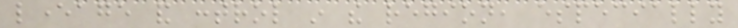leverage and control in the region, especially
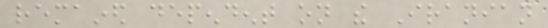remained dependent on the Iranian
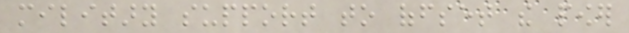military support to offset the power
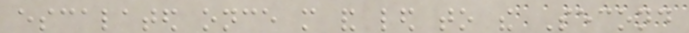escalated once more and led to the Second
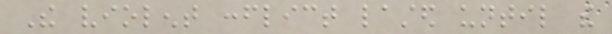The violent conflict lasted until the
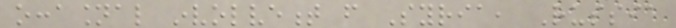occasional involvement from Syria, Russia
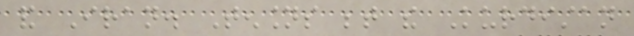and Iran. Tensions between the Kurdistan
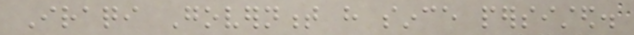Iraqi Government have since persisted.
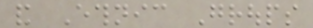and Ethnic Groups
